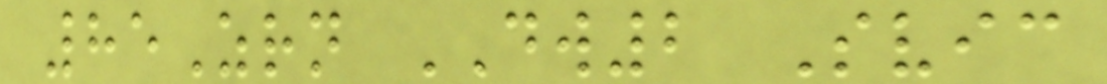85Zrn DW2 Svic
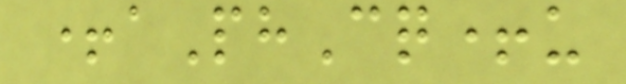+aPhCq+u
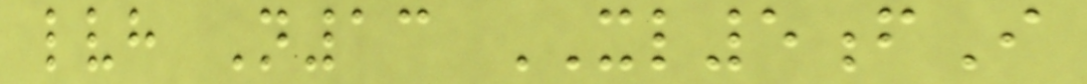lvh N13 XL5fI
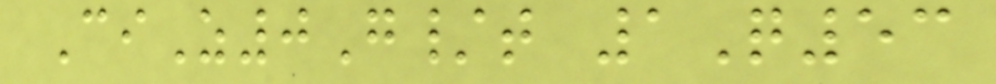CiZ0G/t 1Q53
